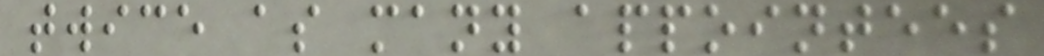twice as many appointees
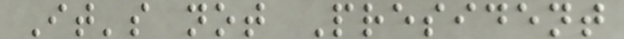It's not President
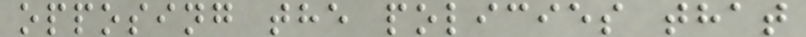opposing the policies that
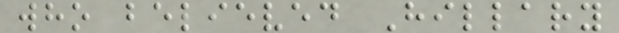who believed Hillary
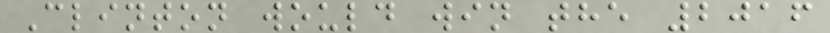Clinton would win the 2016
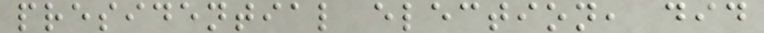presidential election, did
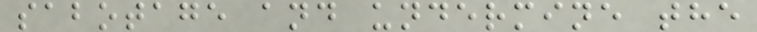sabotage and undermine the
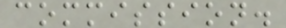commission.
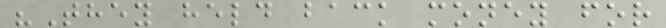"They held back money for
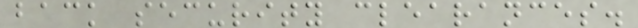back security clearances.
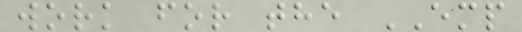work for the EMP
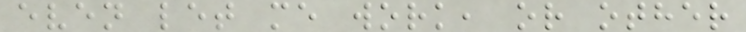even let me work, or other
